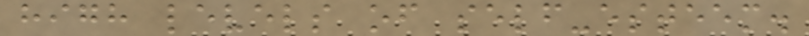high levels of self-esteem.
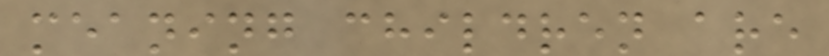meaning children are
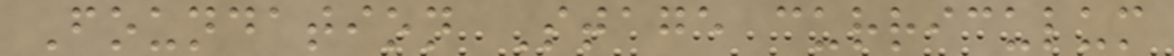Foundation Stage curriculum
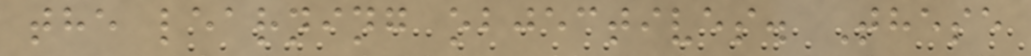the learning objectives. These
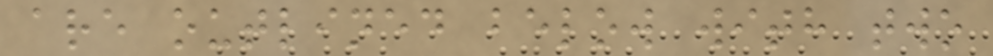are outlined below with two
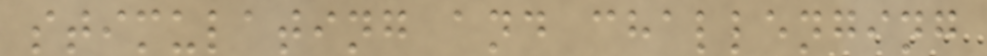stimulating and challenging
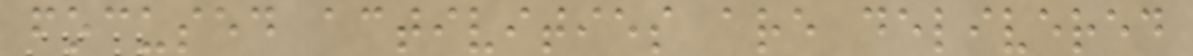focused activities are delivered
